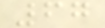67
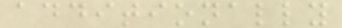additionally
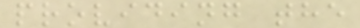providing the
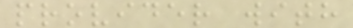provider with
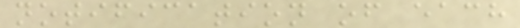notification of each
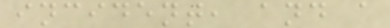incident, and a
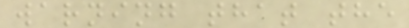warning that the
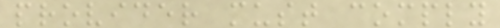provider must comply
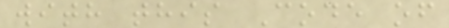with this Code of
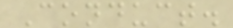Conduct.
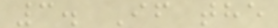3. If the
